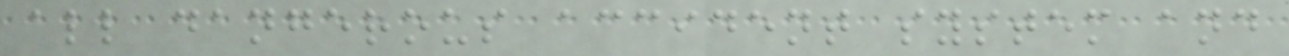all dangerous accident system and
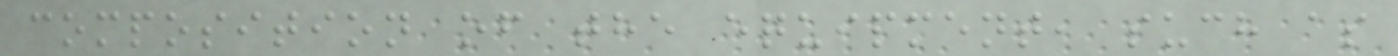composition of the equipment, such as
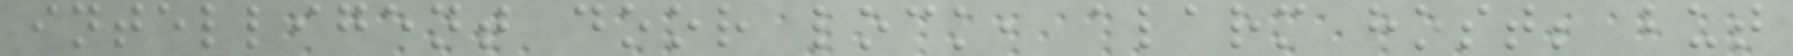intelligent door lock, alarm host; but
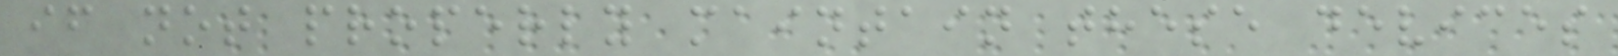if not properly maintain these devices
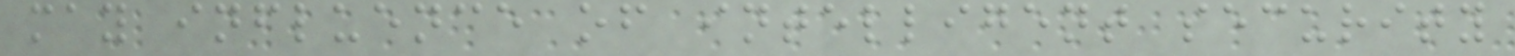may influence of intelligent security
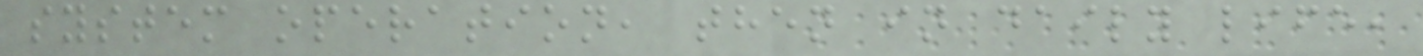system operation, then in daily life,
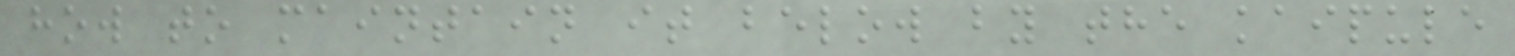how to maintain it below by the kaipule
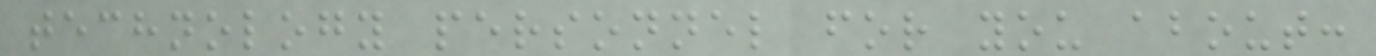technology personnel for you about:
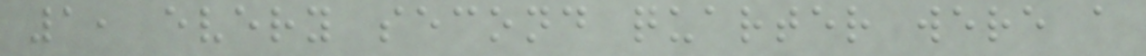1, every second quarter were a
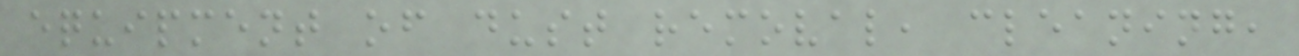equipment of dust removal, cleaning,
